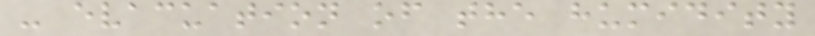- evacuation of the humidity
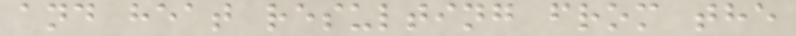and heat resulting from the
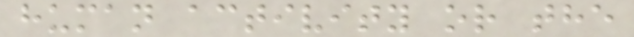human activity or the
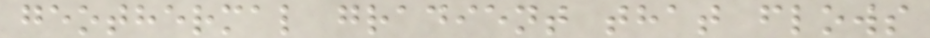geothermal gradient that flows
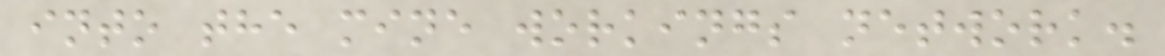into the mine workings network.
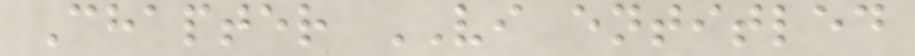Chapter VI entitled
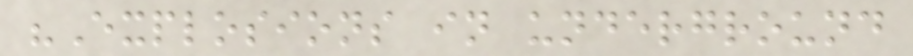"Explosions in underground
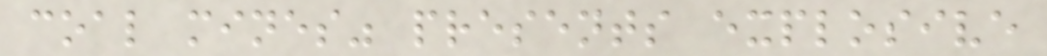coal mines" presents explosive
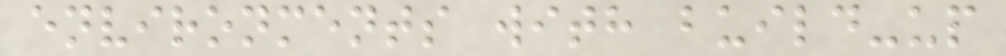environments with build-up
